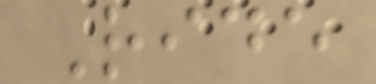Ride
